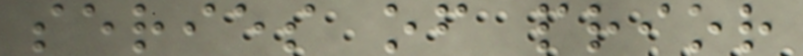series of prior
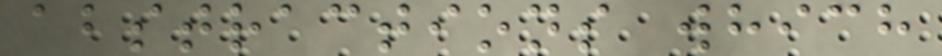abstractions which
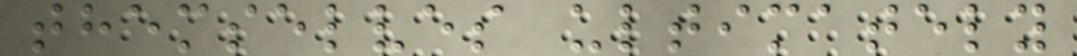themselves ultimately
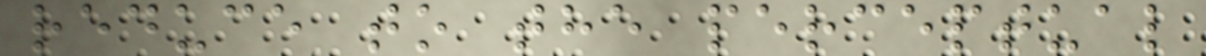reduce to the perceptual
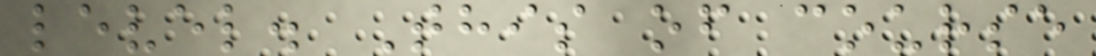level. This of course
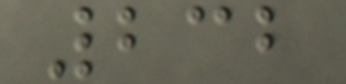232
